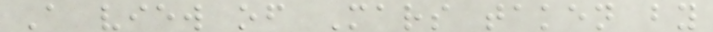A view of Mars taken by
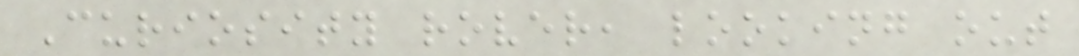Curiosity rover, looking out
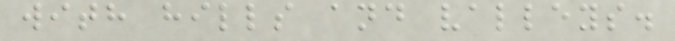with hills and valleys.
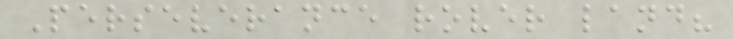Perseverance rover land?
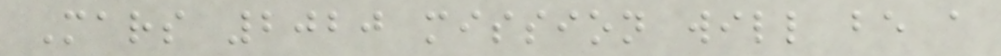Mars 2020 mission will be a
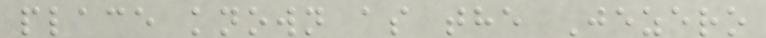place known as the Jezero
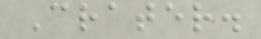Crater.
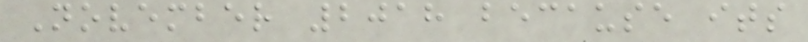November 2018 because its
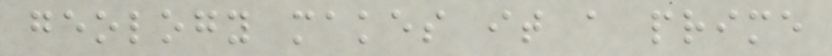geology makes it a prime
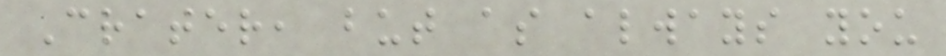Crater, but as always you
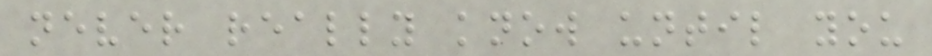never really know until you
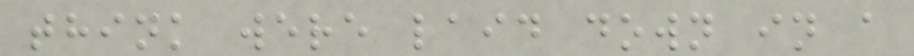think were laid down in a
